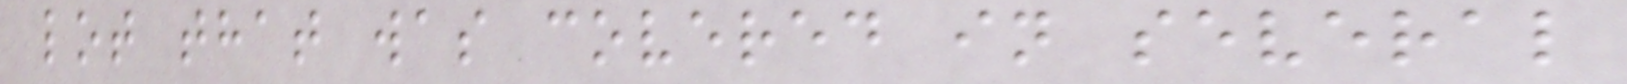lot that was covered in several
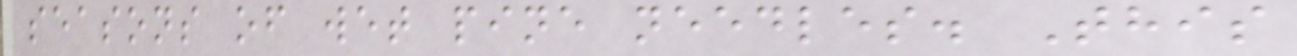seasons of wet pine needles. This
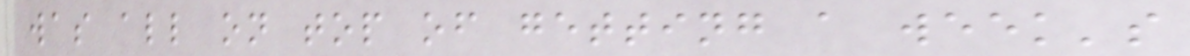was all on top of getting a week's
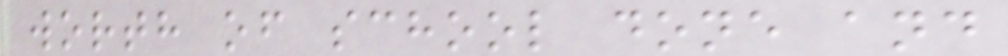worth of school done and
